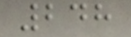248
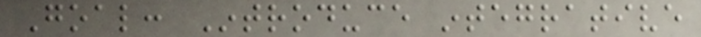Goal: Introduce integrative
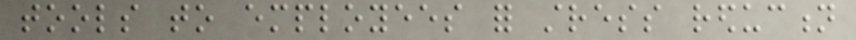tools to employees for stress reduction
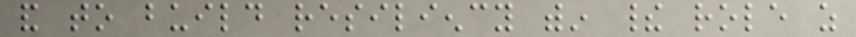and to build resiliency within their role as
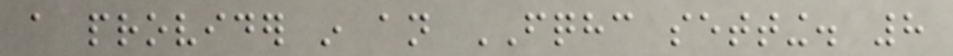a provider in an FQHC setting. 8
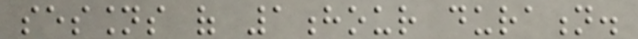sessions of 1hour duration.
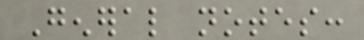General notes:
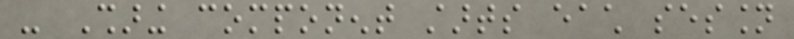- Sharing component starts each session
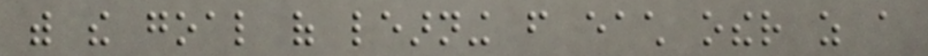with the goal of learning from each other as a
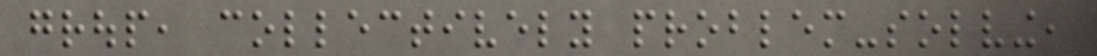group, collectively problem-solving,
